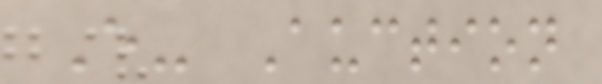E- Auction
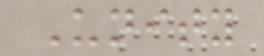Unity
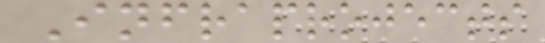Infraprojects
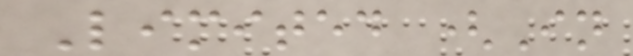Limited (In
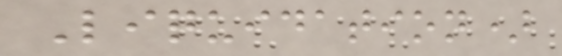Liquidation)
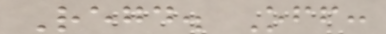Regd. Off:
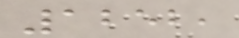1252,
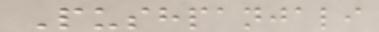Pushpanjali
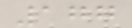177
